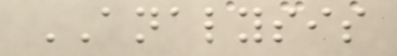ANALYSIS
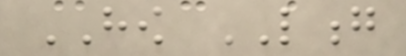HOW LONG
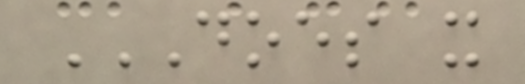DOES IT
